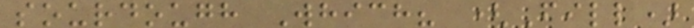sourdough Which? (Fill)
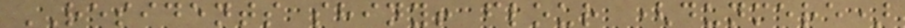RESIDENTS shiny! flour (dunmere)
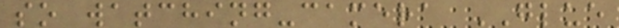so watching-camera GLUE
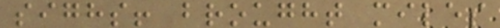sighs! brought miles
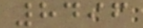8496
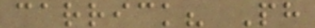carrick? Ph
